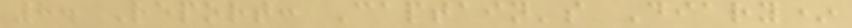8. Report: Captain's Diary*
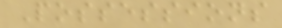Possessions
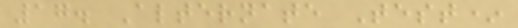17. Alternate Test*
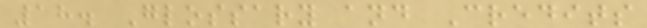18. Glossary and Credits
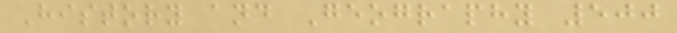History and Geography 500
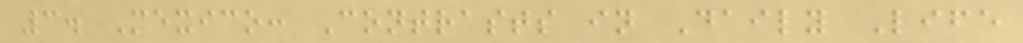3. Mexico: Contrasts in Daily Life
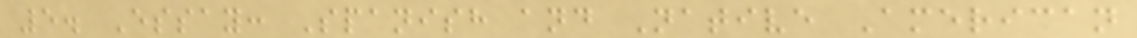5. Essay: Spanish and Native American
